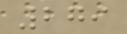279
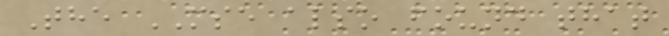The MSE also found that
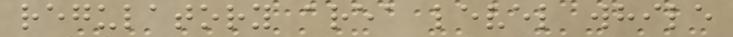regulatory area level while
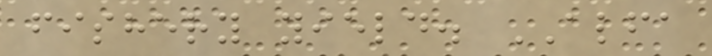fishery yield. ALFA
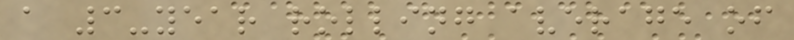a 3-year rolling average of
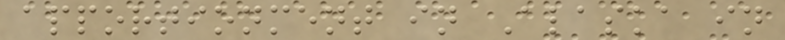apportionment in Alaska in
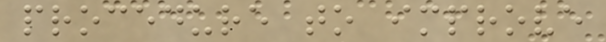procedure to improve
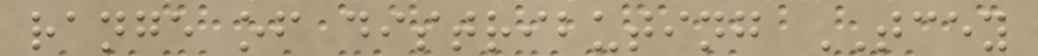range of distributing TCEY
